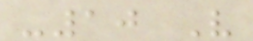-10 V
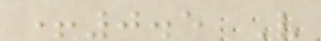+0.5 V
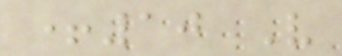+10 V
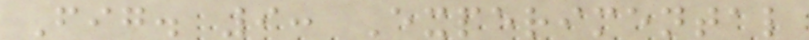Fig. 9: Experimental
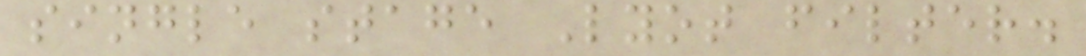single stage Lyot filter.
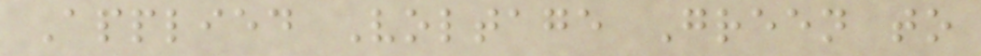Applied Voltage Green to
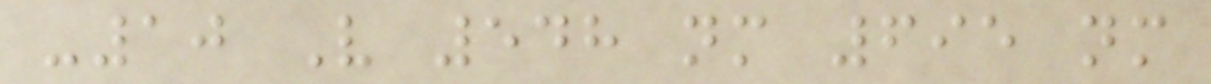-10 V 548 nm 695 nm
